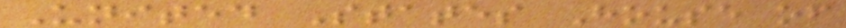United States House of
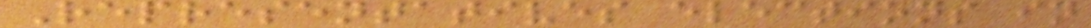Representatives elections in
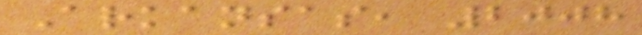Arkansas, 2008
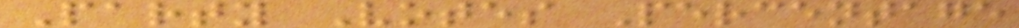Party Votes Percentage
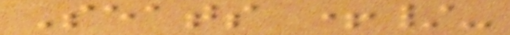Seats +/-
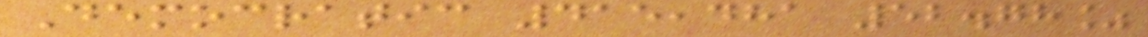Democratic 415,481 52.78%
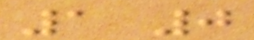1 0
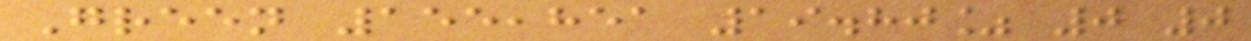Green 155,851 19.80% 0 0
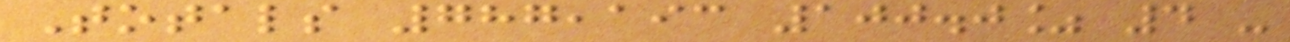Totals 787,193 100.0% 4 -
